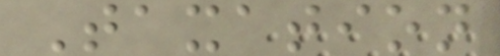Taxation
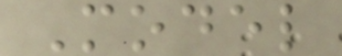Model
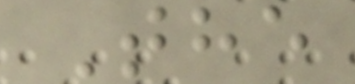The
